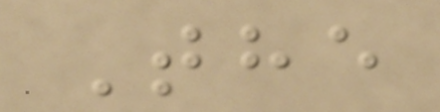The
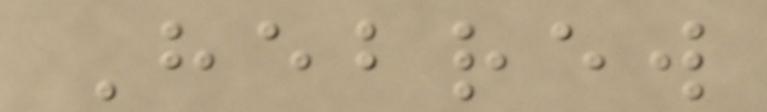Hebrew
